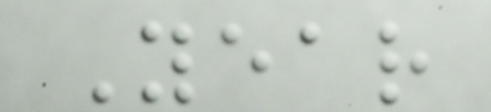Year
